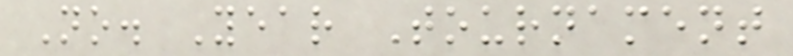No. Year Tournament
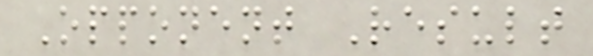Opponent Result
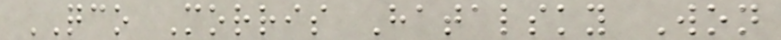QCO Morris Hatalsky Won
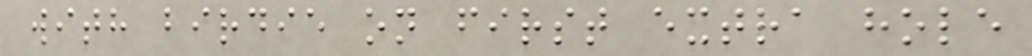with birdie on first extra hole
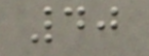40
